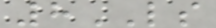8LS
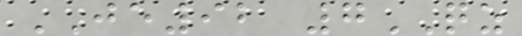JE92 7QZ
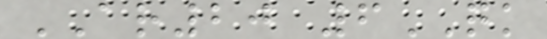AR20 6QK
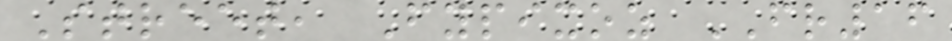Street, Fypixoz FR16
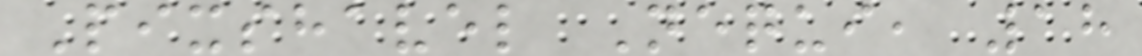Pixshavel Nequi, 18
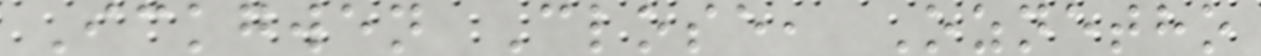Ickgwen Close, Oznetho
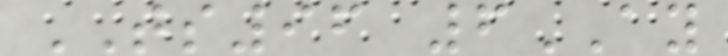TS96 6AY
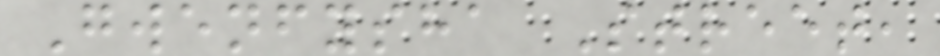Gwenfysha Street,
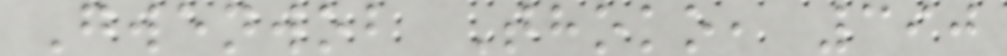Gwenwob Thoko, 390
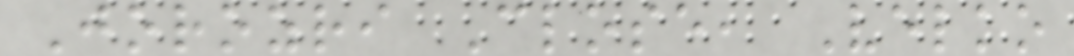Jorozri Close, Velko
